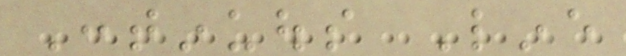Continuous Line
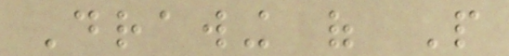Drawing of People
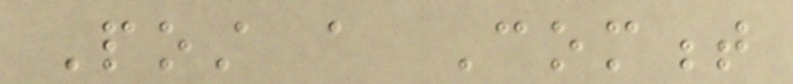Post a Comment
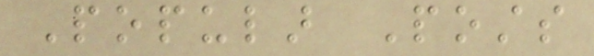Popular Posts
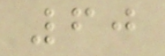60
